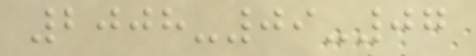2008-09-07
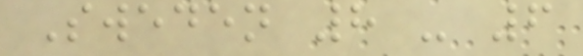Sweden 8 - 6
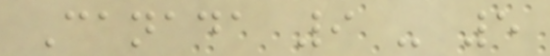Canada 9 - 5
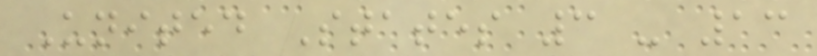United States 3 - 13
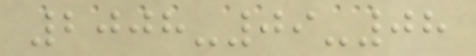2008-09-08
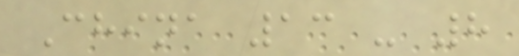China 13 - 8
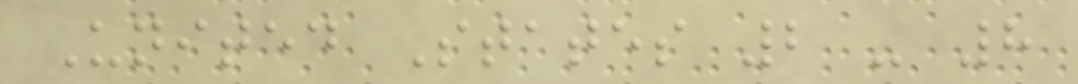United States 2 - 8
